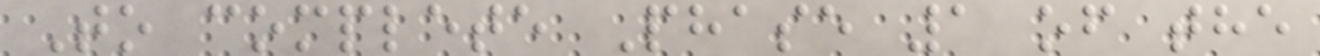To complete Phase 1 of the
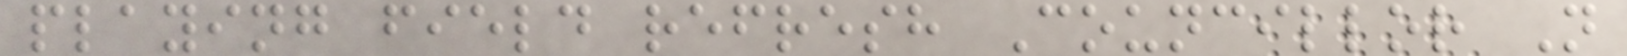playing field refresh Councillor N
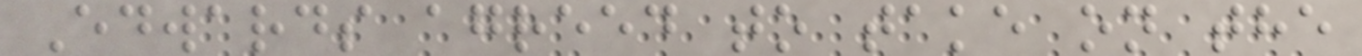Edwards agreed to take on the
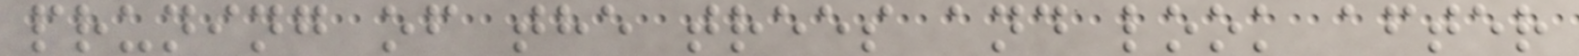pruning of the trees and look after
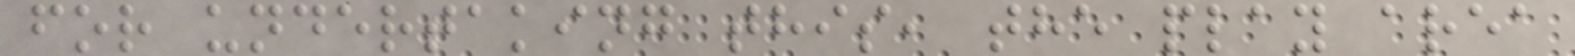for undertaking this, the play area
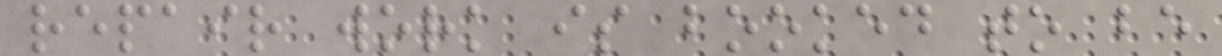repair work is booked to be
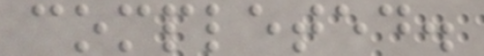completed.
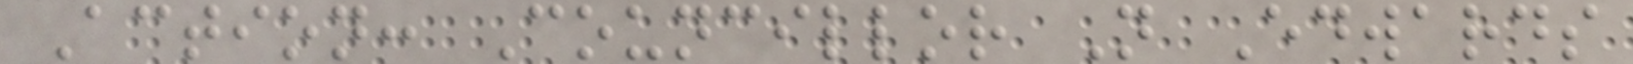Action: Councillor N Edwards
